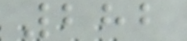282
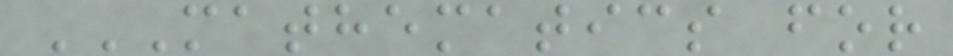MATHEMATICS FOR
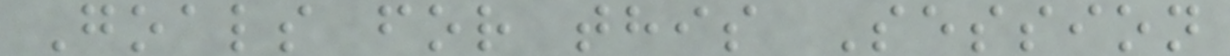Goals for this Session
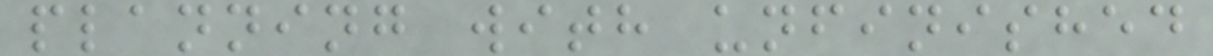planning with unfinished
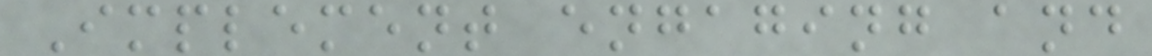Implement engaging and
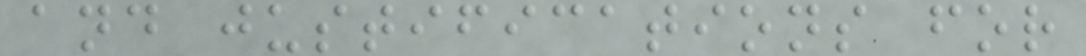and justifications for
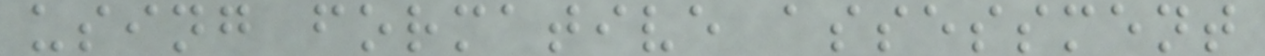using formative assessment
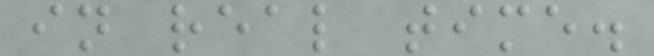in real time.
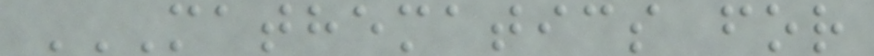MATHEMATICS FOR
